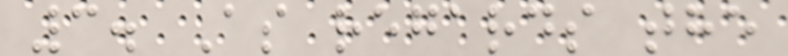3. As regards the
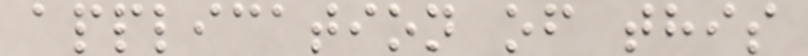application of this
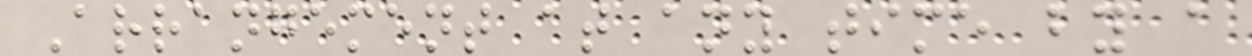Arrangement at any time by a
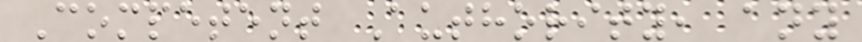Competent Authority, any
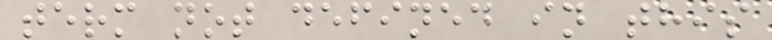term not defined in this
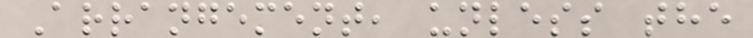Arrangement, unless the
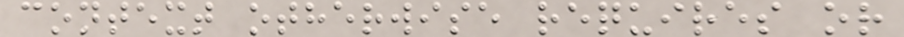context otherwise requires or
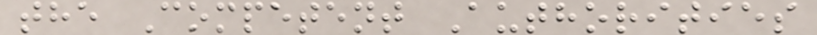the Competent Authorities
